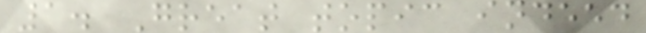1. Great topic indeed
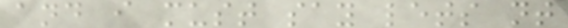and i must say lets nt
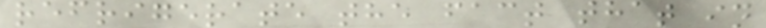refrigerate the fact that in
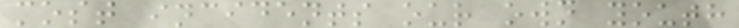most incidents our own youth
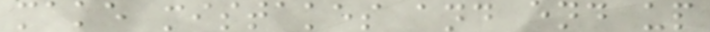make mistakes and end up
